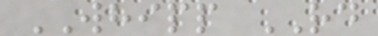WHIPP RD
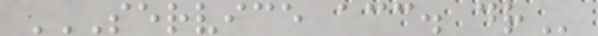SERVICE ACC. DR
